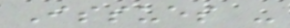Issues -
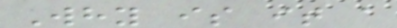Why is it a
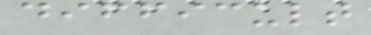difficult
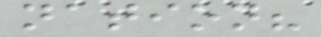nation?
